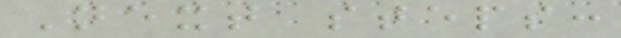Next steps:
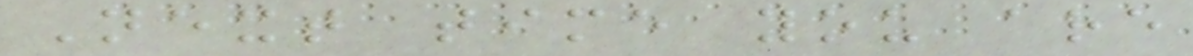Next time you are
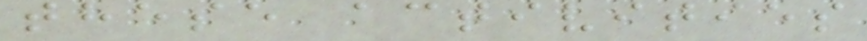these activities
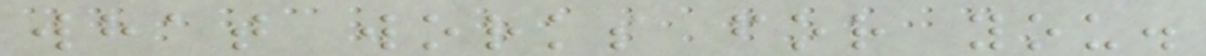what works for you.
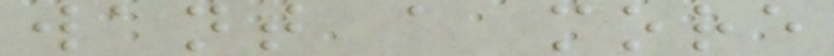want a more
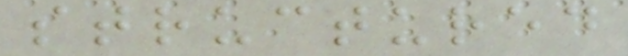structured
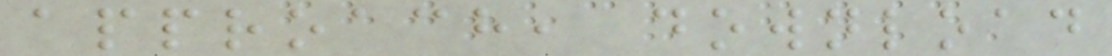approach, download
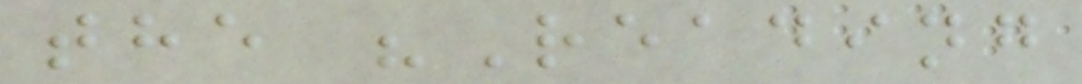the "Reading
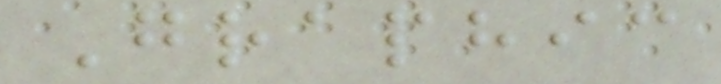Graphic
